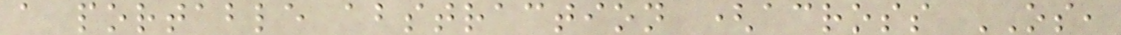a portable abstraction (across OS,
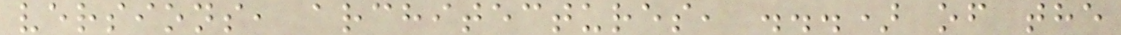versions, architectures, ...) of the
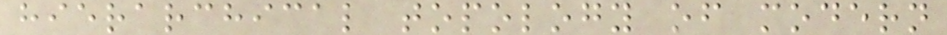hierarchical topology of modern
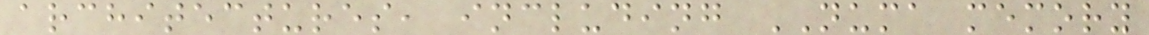architectures, including NUMA memory
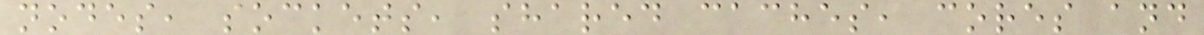nodes, sockets, shared caches, cores and
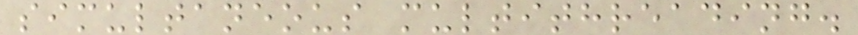simultaneous multithreading.
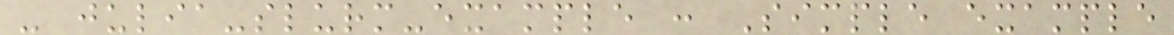- julia-slurm-example : Simple example
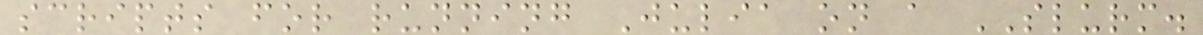scripts for running Julia on a SLURM.
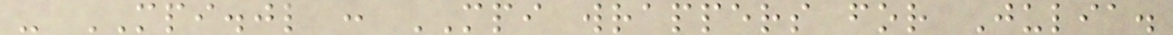- MPI.jl : MPI wrappers for Julia.
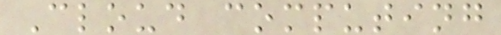Cloud computing
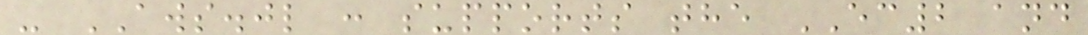- AWS.jl : supports the EC2 and
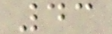43
